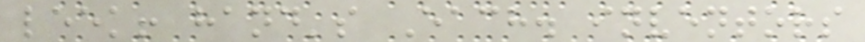leek! hand's Each. inventors
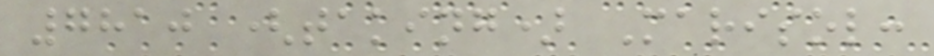7810 (taking) Marisol:
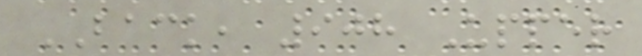BACK, 908 Upper
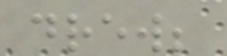drew;
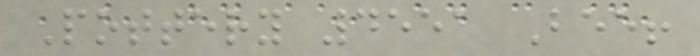Pottery 4551 Bee!
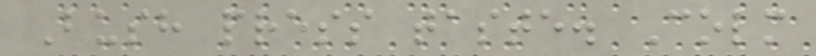Bush press taste. Colm
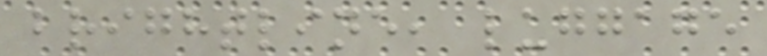brightline, luggage
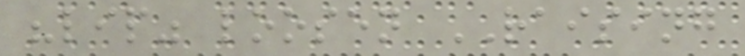"lip" loosen RAISING
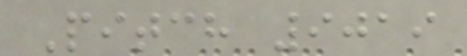Pitch 9019
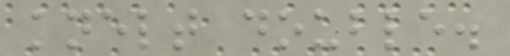knelt double.
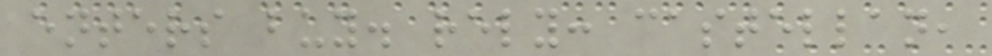enters buy. rely: castellan,
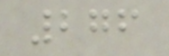276
